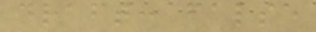draft: false
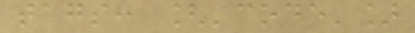tags: ['code']
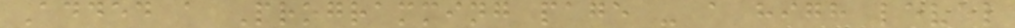Added a Programming page - a high level
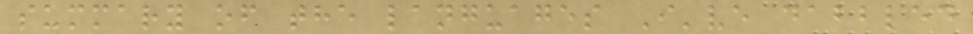summary of the languages I've dabbled
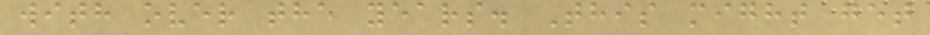with over the years. This might get
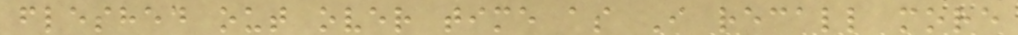fleshed out over time as I recall more
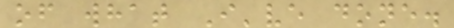of what I've done.
